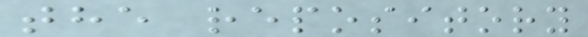the repository
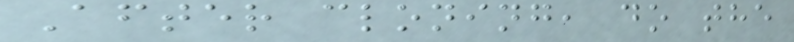After cloning, do the
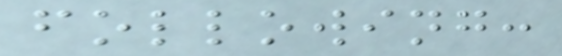following:
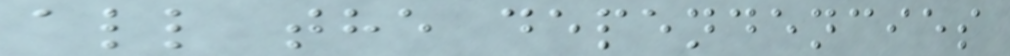all the dependencies
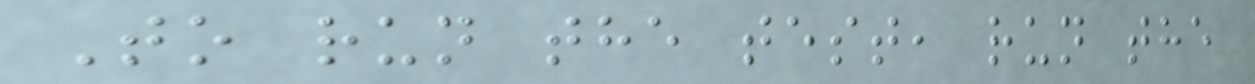To run the test, run the
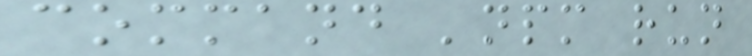command 'npm run
